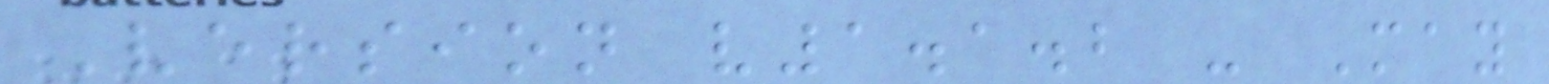Version v1.1.2 - May
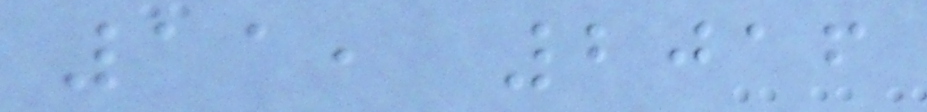11, 2016
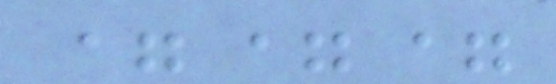===
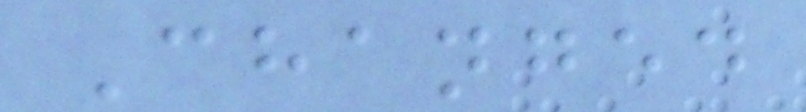Changed
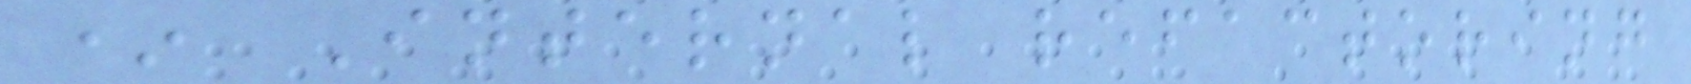* Internal refactoring
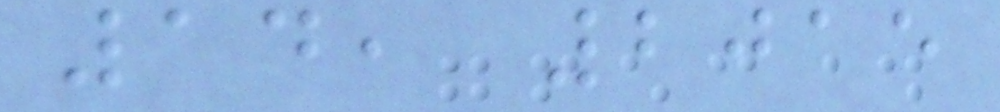14, 2015
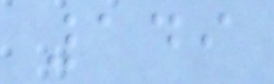149
